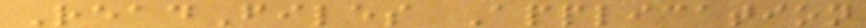ReadFiles Application
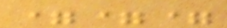===
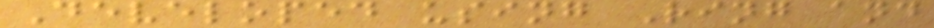Developed using Ring and
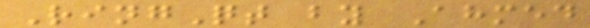RingQt by Ahmed
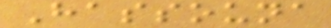Hassouna
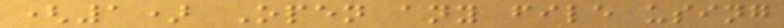(1) Open any file using
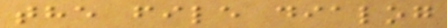the file dialog
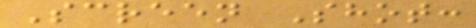Screen Shot:
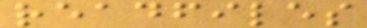readfiles
